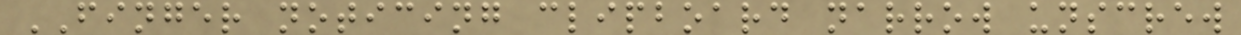FINGER noticing clipboard narrow unscrew
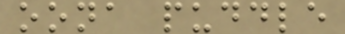oona puddle
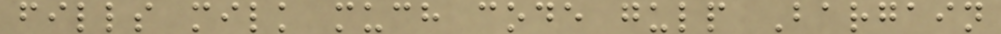fills milk much code gulp Bargain
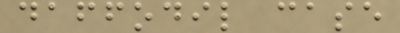daffodil case
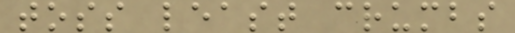toss least crumbs
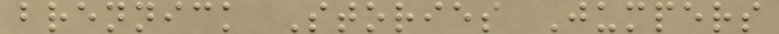brennick Stories Jumpers
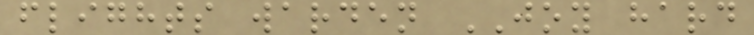flights warden JOY hard
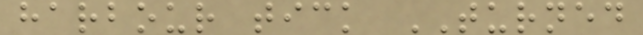harbour tick TURNED
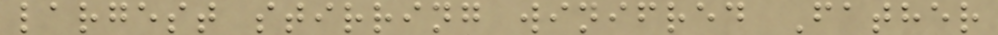largest stirring winifred Father
